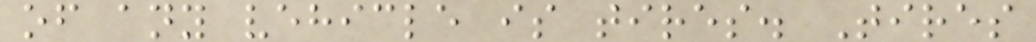of any vehicle is tires. Tires
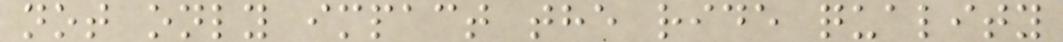not only impact the ride quality
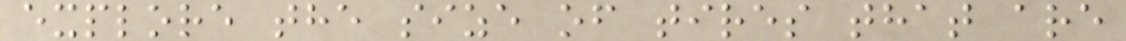explore the size of tires that are
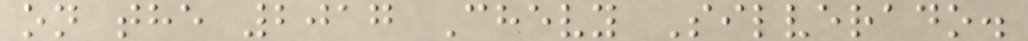on the 2017 Chevy Silverado.
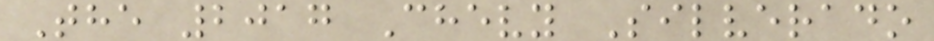The 2017 Chevy Silverado
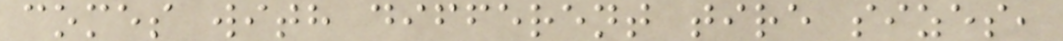comes with different tire sizes,
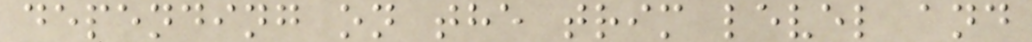depending on the trim level and
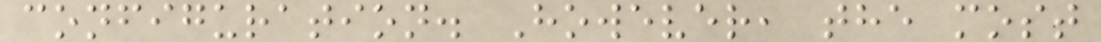configuration. However, the most
